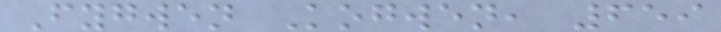Fygwen Kogwen, 659
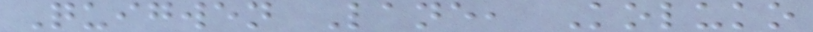Quigwen Lane, Koluko
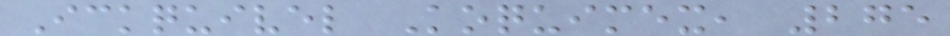Ickquivel Koquimex, 275
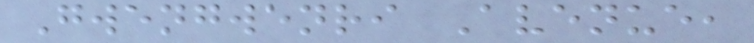Gwengwenri Avenue,
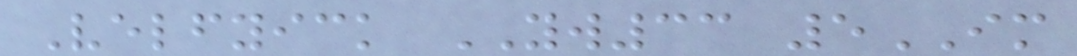Velfyick YW33 5IM
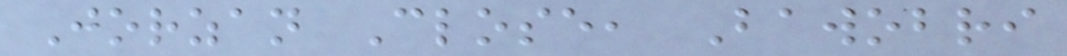Jorzan Close, Bawobri
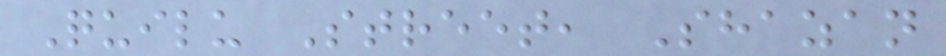Quilu Street, Shazan
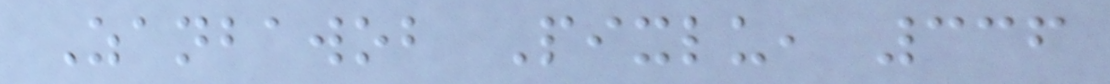Zanbawob Pixlu, 336
